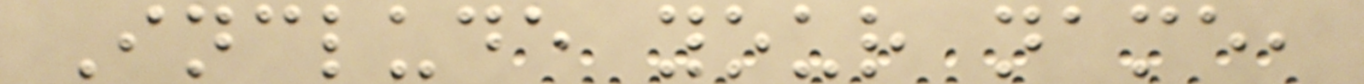Include your name,
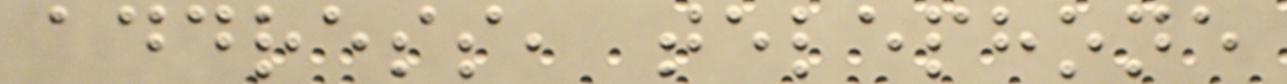address, telephone
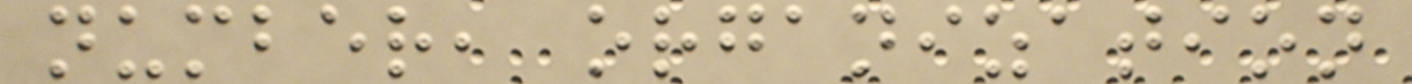number, organization
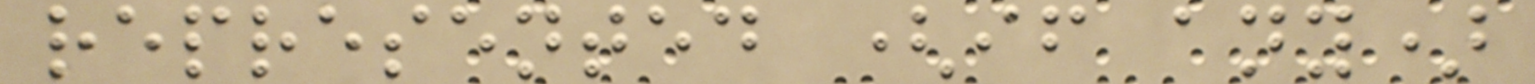represented (if any)
